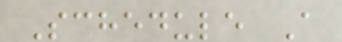Schedule A
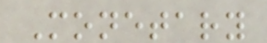Monetary
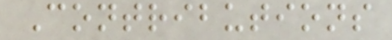Contributions
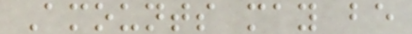Amounts may be
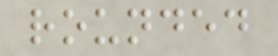rounded
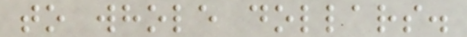to whole dollars.
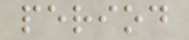period
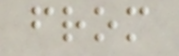from
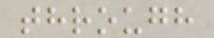through
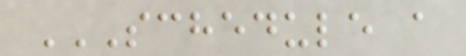SCHEDULE A
